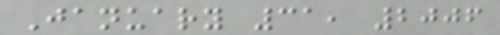January 31, 2006
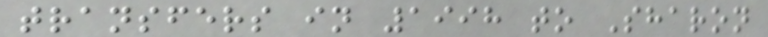transfers in 1998 to Sharon
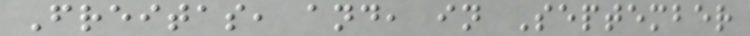Freitas, and, in September
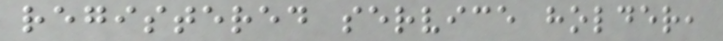registered service holder,
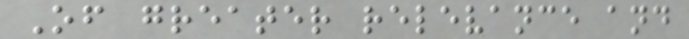Of greater relevance and
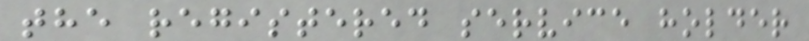the registered service holder
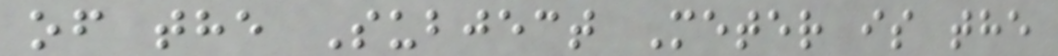of the Subject Meter is the
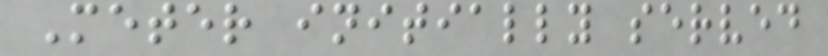Meter initially served
